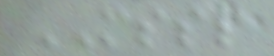MSSP
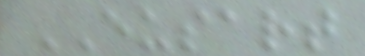EUSART
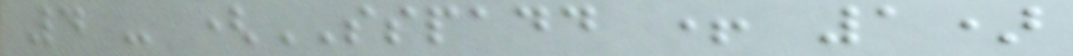4 - (SSPADD + 1)
